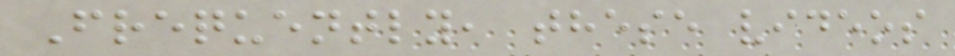Frequently, these videos
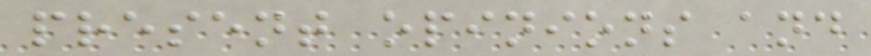present opinions and
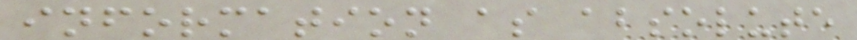information as absolute
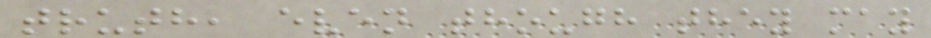truth, even though they may
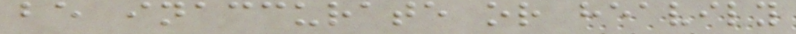be inaccurate or heavily
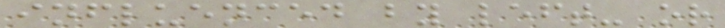influenced by left- or
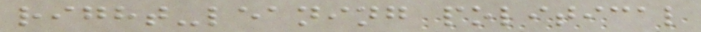right-leaning political
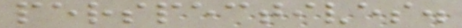perspectives.
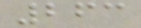263
